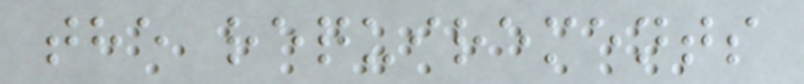the requirements
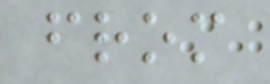from
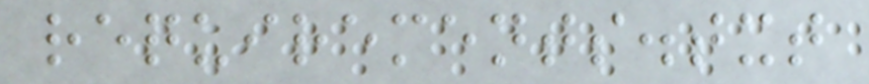requirements.txt
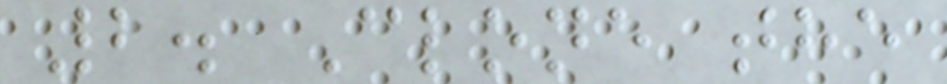2. Clone the
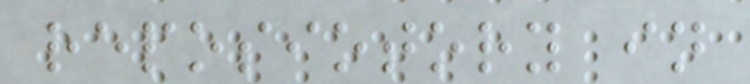reposiotory in
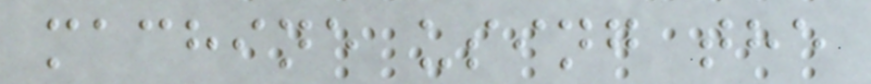machine using the
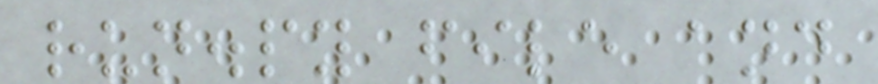run.py file and
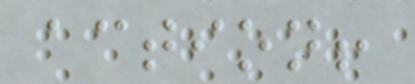action!
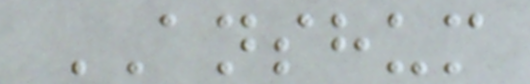ANSHUM
